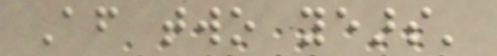After two years'
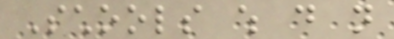Schools which do not
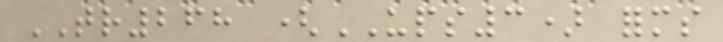TR268 (UPS3) forms
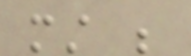must be
